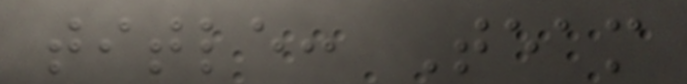title: Team
